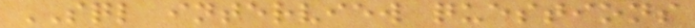SQL interview questions
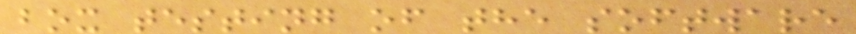box testing of the software
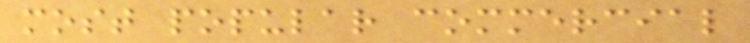most popular commercial
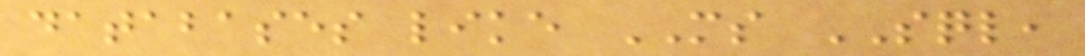databases like MS SQL,
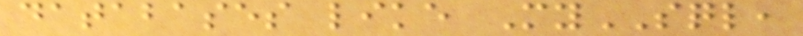databases like MySQL,
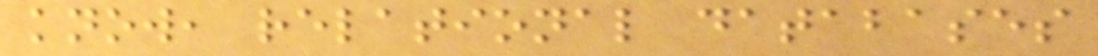know, relational databases
